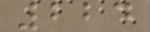224
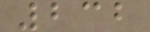232
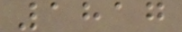1817
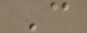C
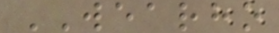WEARHO
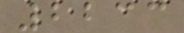2233
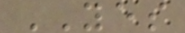YES
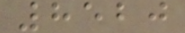8520
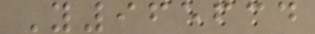Y965634
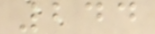244
